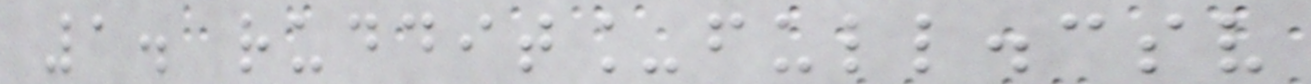1. ruddit_full.csv
